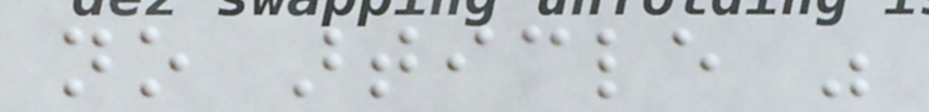no article was
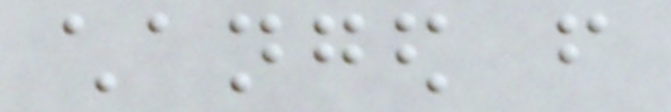changed from
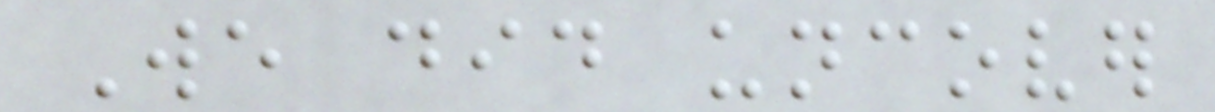We did uncover
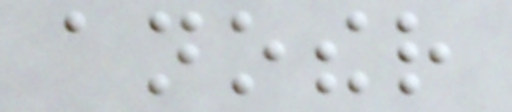another
